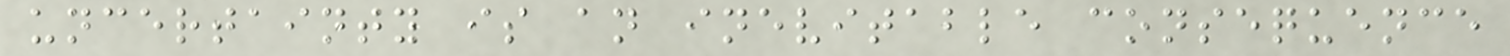uncertainty is an inevitable consequence
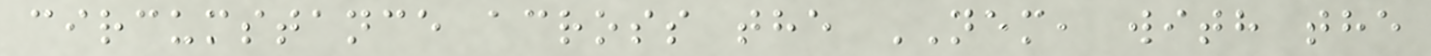circumstance across the NEM, with the
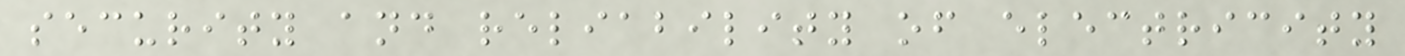security and reliability of electricity
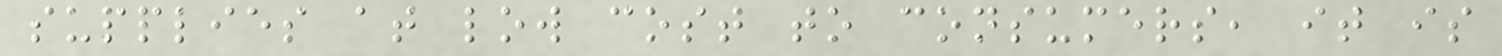supplies at low cost to consumers, it is
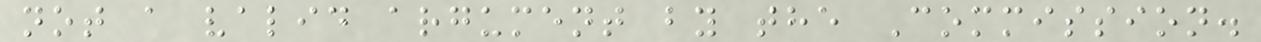not a valid argument by the Commission.
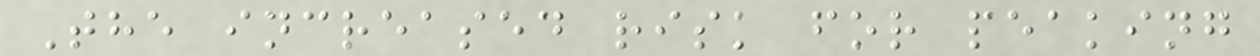The increased risk for peaking
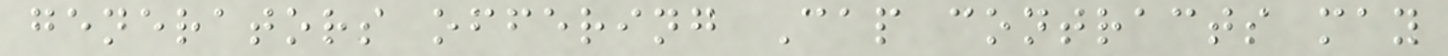generators offering Cap contracts may
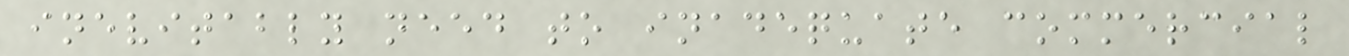inevitably need to inadequate commercial
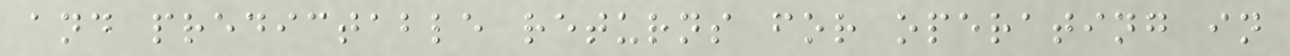and predictable returns for operating in
